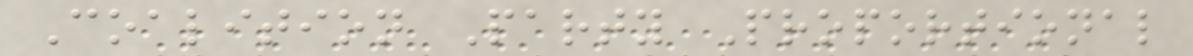Coalition Party Proportional
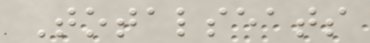Totalseats
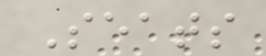Seats
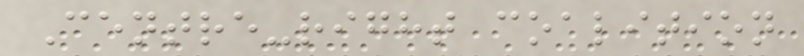Centre-right coalition
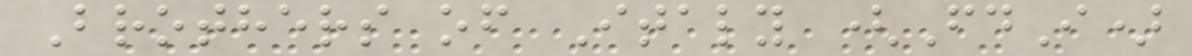Brothers of Italy (FdI)
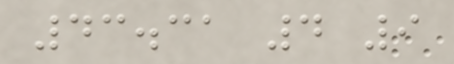43.31 4 9
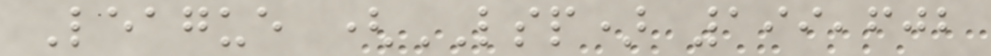League (LSP) 199,602
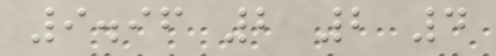9.96 2 2 4
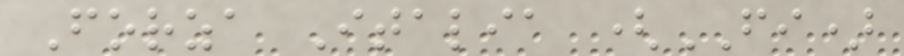Forza Italia (FI)
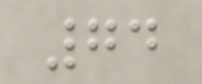74
